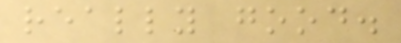really good.
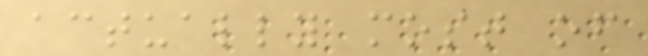actually most of
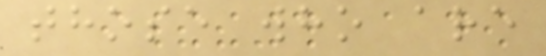those who are
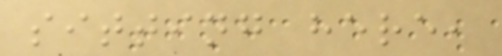sitting here,
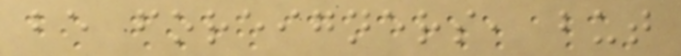be foreigners, but
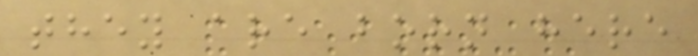they are born here
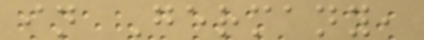in Germany,
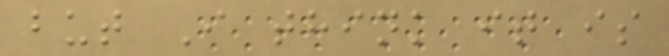but I think it is
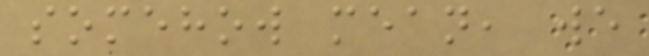somehow mean, we
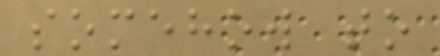somehow to
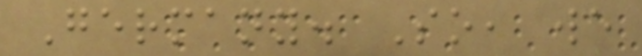Germany. So, we
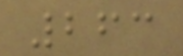263
